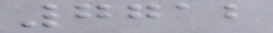7712
